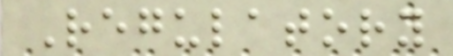Regulatory
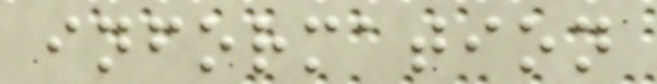information
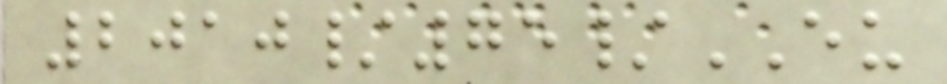2010/75/EU
